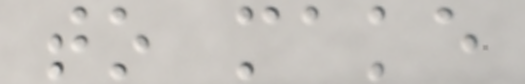to make
